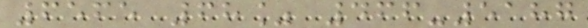6565 68% 466-5187
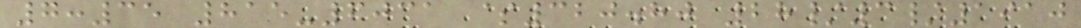7:35 815-6031 $320.80 28/3/1910
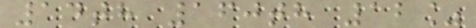14th 160th 12%
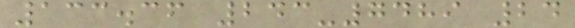133.36 243-7489 24
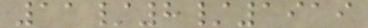11/8/1919
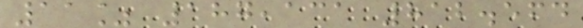11% 187,131 812.564
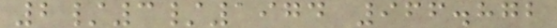2/3/1974 966.872
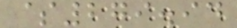$279.94
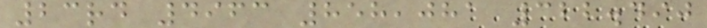23rd 4963 858,081 322.490
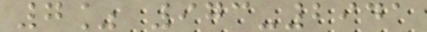7% 973-2941
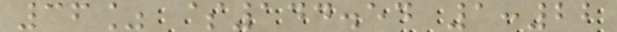36% $144.54 1:22
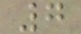7
